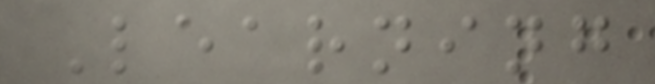Learning
